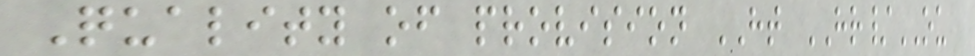Quality of provision HT HR/OU
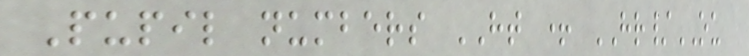Pupil numbers HT + HR/OU
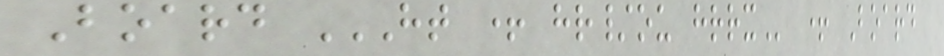Board HT + HR/OU HRRX + Board
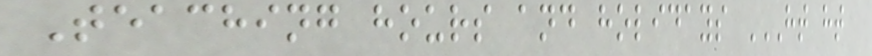Teaching hours and holidays HT HT
